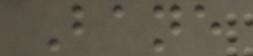Bane
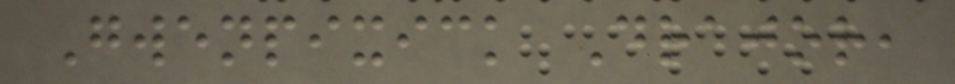Gwenpixick Drajor,
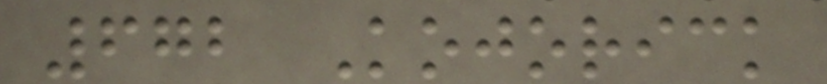672 Kojorick
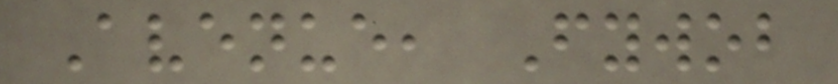Avenue, Fywob
